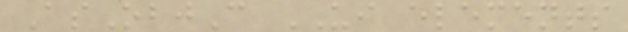AsObjC UI elements
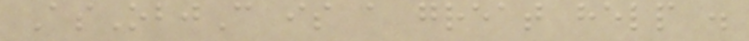AsObjC is a great help .
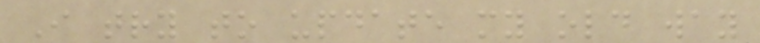I try to update my old way
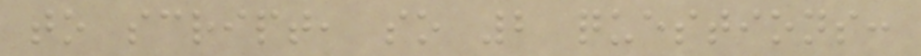to script, so 2 questions:
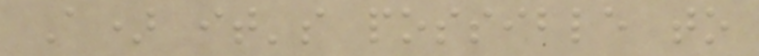A) it's possible to
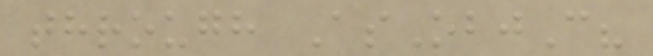through AsObjC?
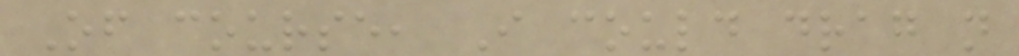Of course, I could drag n
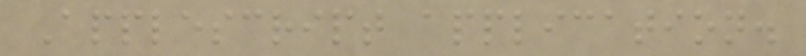Applescript application.
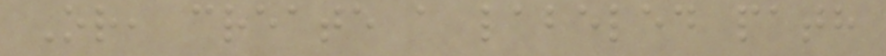Or, create a labeled path
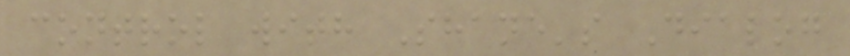control with Shane's Dialog
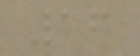16
